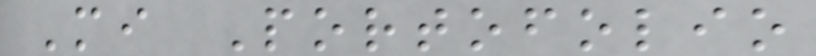Mi Portofolio
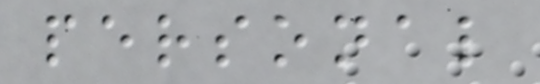personal
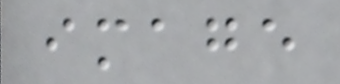image
